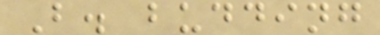B. budding
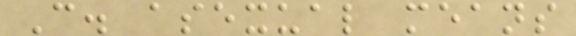C. asexual means
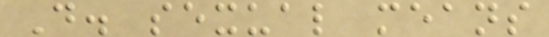D. sexual means
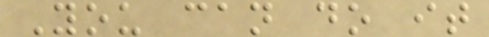You can do it
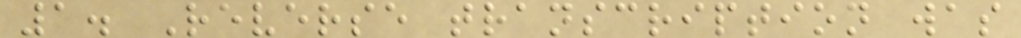1. Reverse transcription was
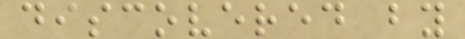discovered by
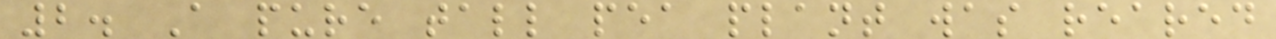2. A pure tall pea plant was reared
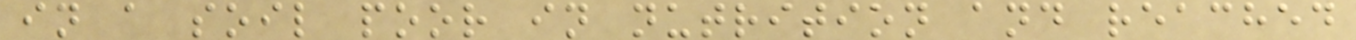in a soil poor in nutrition and reached
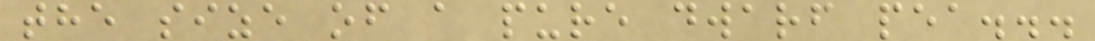the size of a pure dwarf pea...
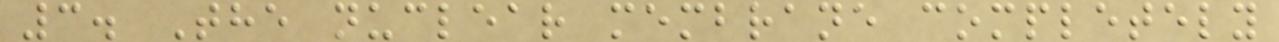3. The nuclear membrane completely
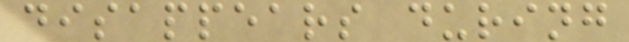disappears during
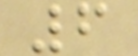6
